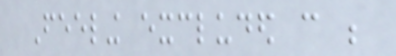Feeling excluded can be
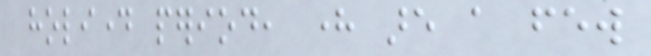holiday period, here are a few
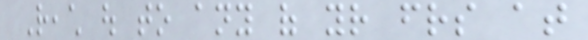Reach out to any of your friends at
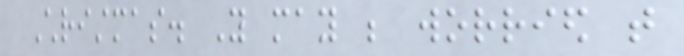Christmas. You may be worried that
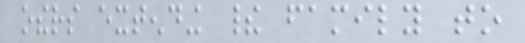others extending their family to
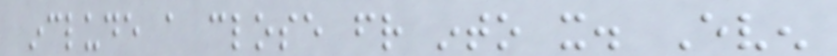include a close friend into it. Even
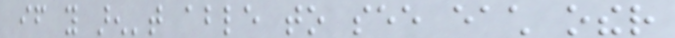if you aren't able to see each other
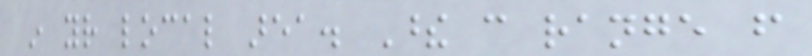in your local area. These can range from
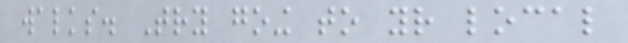walks. Try going to your local
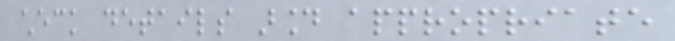check details around appropriate
